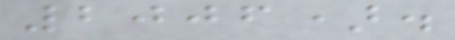2006).
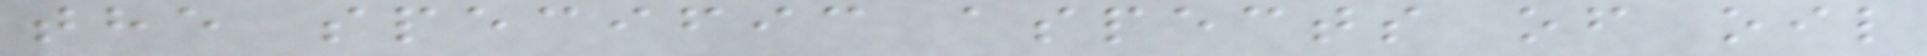the specific aspects of oil
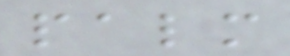palm
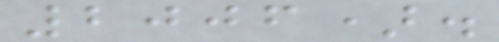2006).
